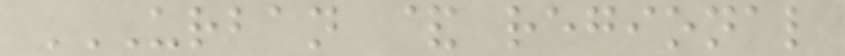URBAN & REGIONAL
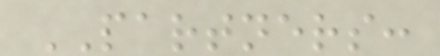PARTNERS:
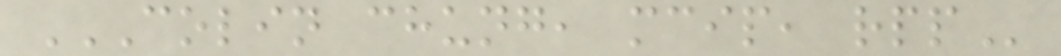COLIN CHUNG, MCIP, RPP
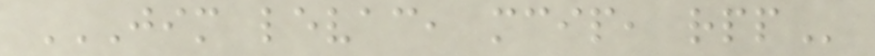JIM LEVAC, MCIP, RPP
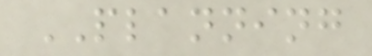PLANNING
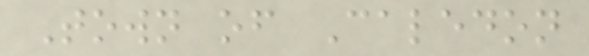Town of Caledon
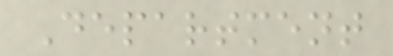Department
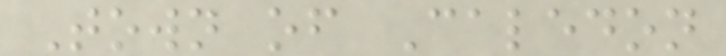Town of Caledon
